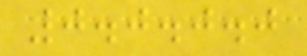0.0.0.0
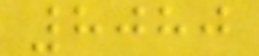8080
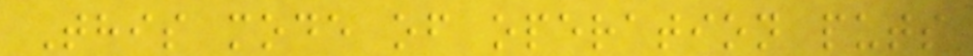This mode of operation puts
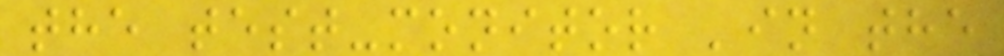the test-monitor 'in the
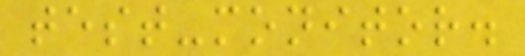test-monitor.
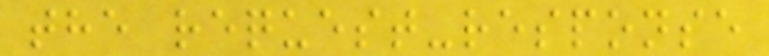the request-response
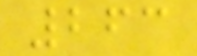263
